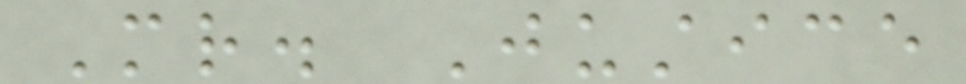Mr. Justice
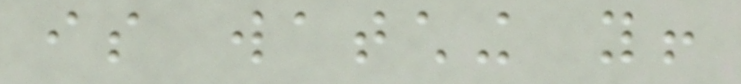is watching you!
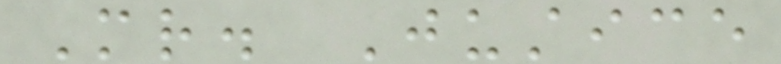Mr. Justice
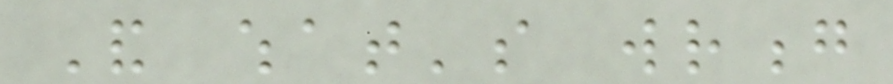And what's wrong
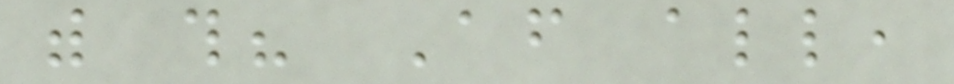with this? After all,
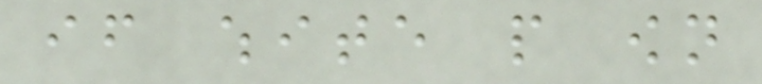if white people own
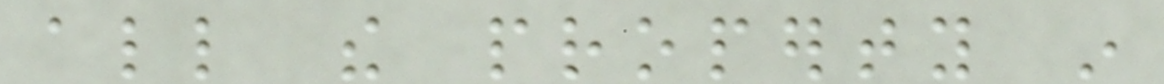all the property in
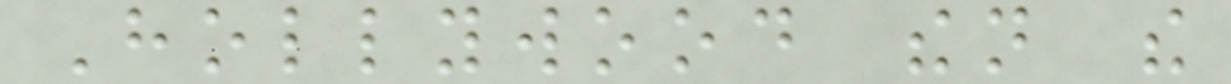Hollywood then the
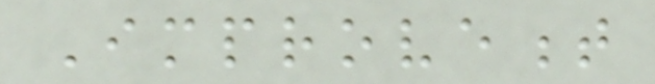Improvement
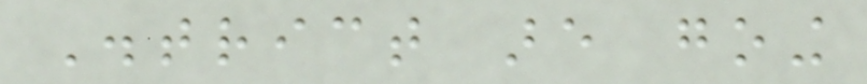District are going
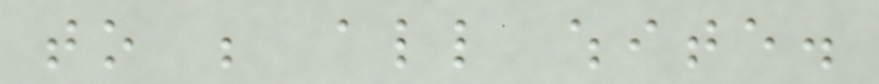to be all white.
